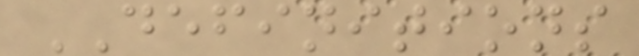DEFINITIONS
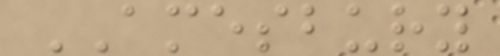AMESBURY
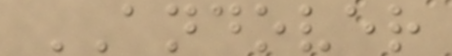ANDOVER
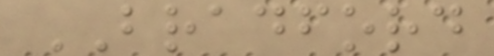BRADFORD
